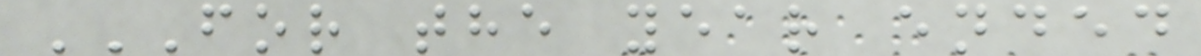FOR THE YEAR ENDED
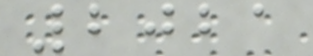2021
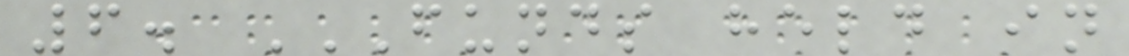6. FUNDS HELD IN
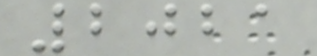2021
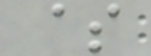$
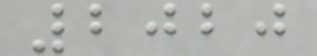2020
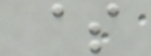$
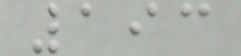193
